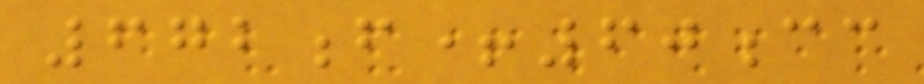672f+60cc
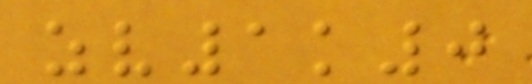zv1k0
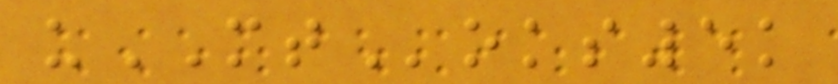uMToks5k
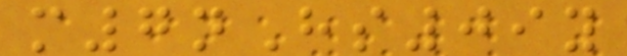m7nHs09y
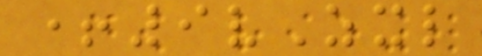+9vZxl
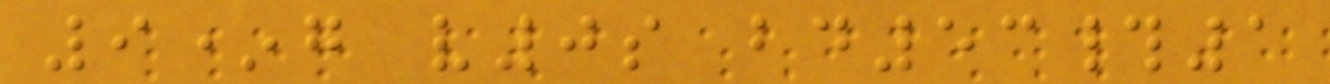9*g v0s bd53#1
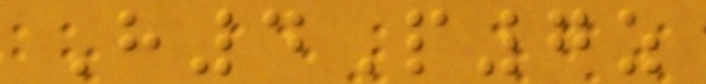H4P7z
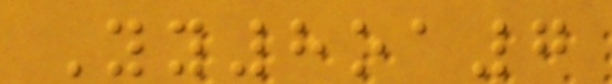Yy8oa7
